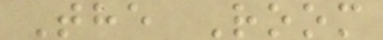The Room
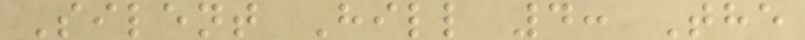Silent Hill 4: The
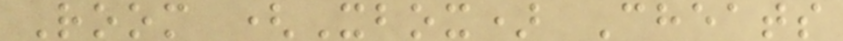Room (Xbox) Cheats
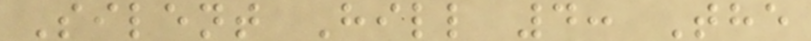Silent Hill 4: The
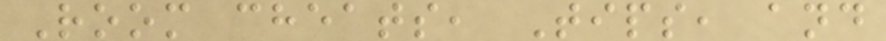Room cheats, Tips, and
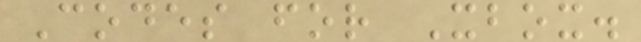Codes for Xbox.
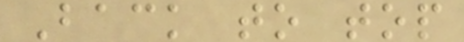Back to top
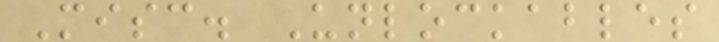Misc. Unlockables
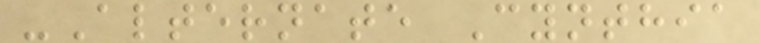-Alternate Cynthia
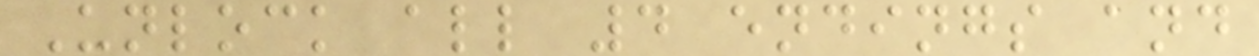Unlock all 4 endings and
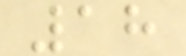18
